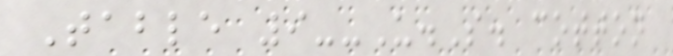Table 9--U.S. cotton
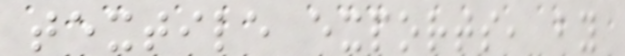textile exports, by
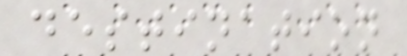destination
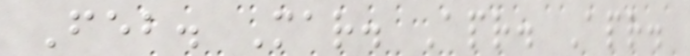Feb. Mar. Apr. Apr.
